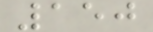150
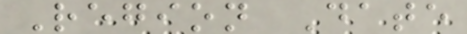Region Date
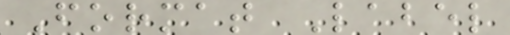Format Label
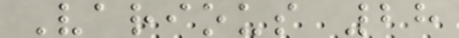Various 28
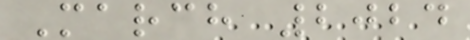March 2024
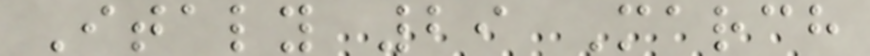Italy 29 March
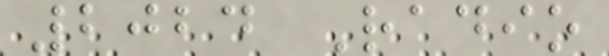2024 Radio
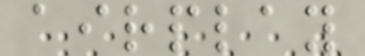airplay
